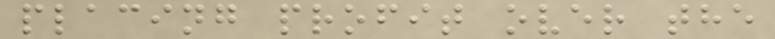placing profit over the
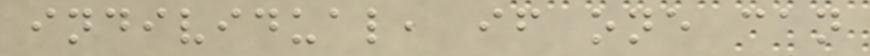individual, if one can
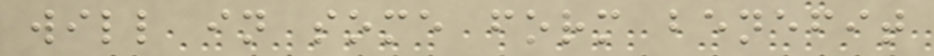will in some form benefit
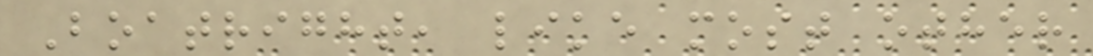Boatright, like most other
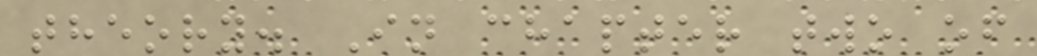theory. In chapter two of
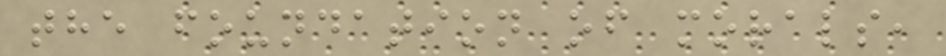the foundation of morals,
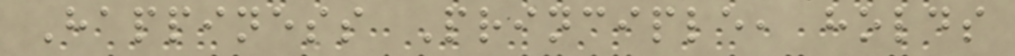Happiness Principle, holds
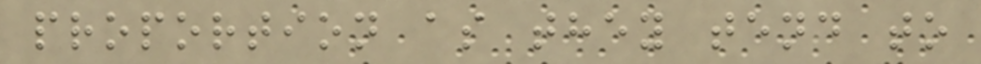proportion as they tend to
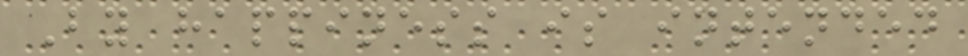By happiness is intended
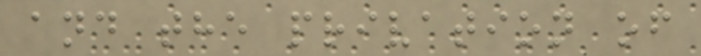and the privation of
